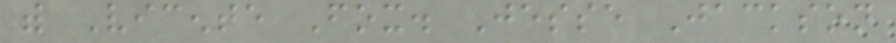with Vicente Fox. Jesse Jackson
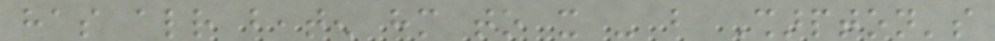has already beaten him to it - but Sharpton's
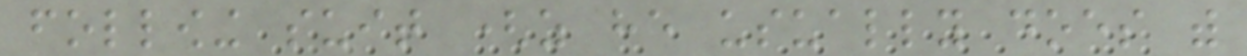following suit (as he usually does with
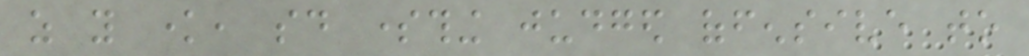as you know, said something judged offensive to
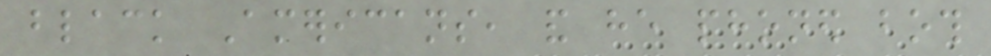black Americans, and he phoned both
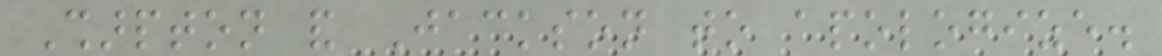Sharpton and Jackson to apologize.
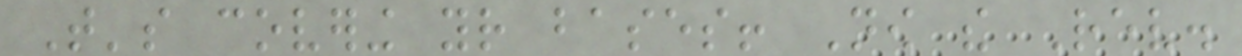That's covering your bases! Now the Rev.
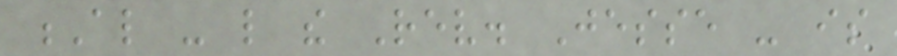Al - like the Rev. Jesse - is
